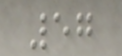57
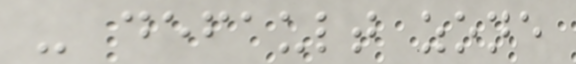- default zone
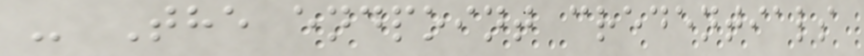- The endpoint credentials
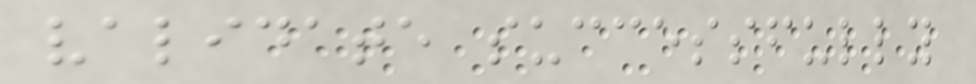validate successfully
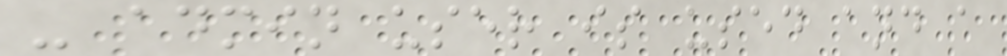- admin user is used and a
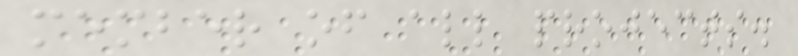member of all projects.
